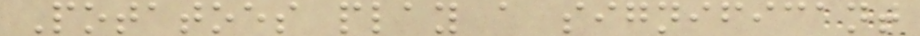Potatoes play a significant
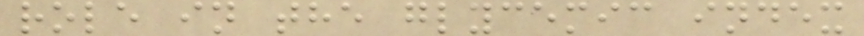role in the glycemic index
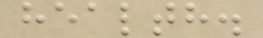health.
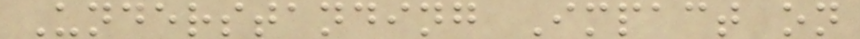Understanding Impact on
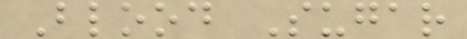Blood Sugar
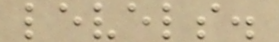levels.
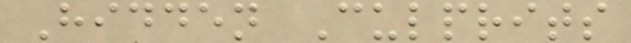Hidden Culprits
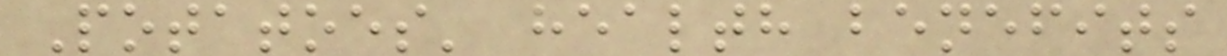Potatoes' health benefits
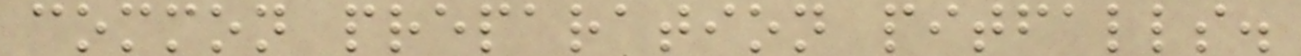common preparation pitfalls.
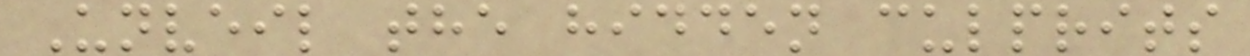Unveil the hidden culprits
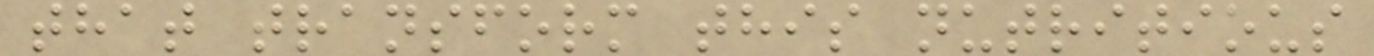that transform this nutritious
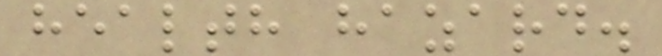health hazard.
